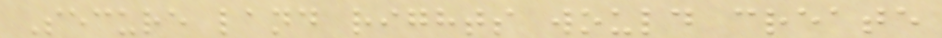Secure land rights would create
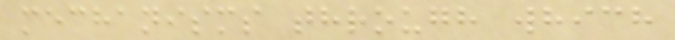mechanisms through which
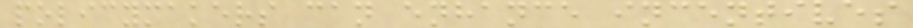policymakers can enhance incentives
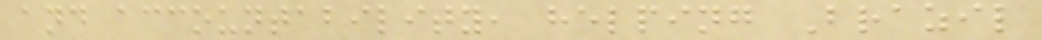and accountability, helping Brazil
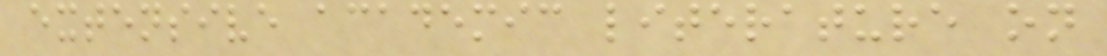extensive academic literature on
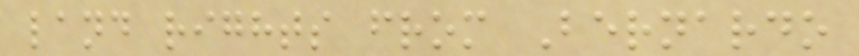land rights from Bernardo
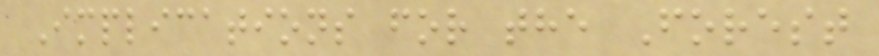Implications for the Forest
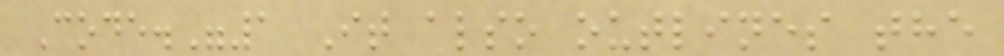Code."1 It also outlines the
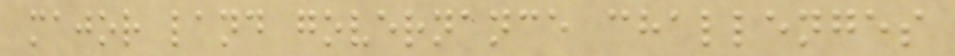major land governance challenges
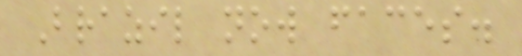Brazil now faces.
